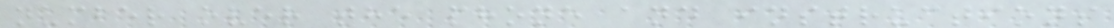number over the phone and instructions
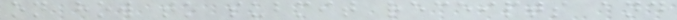on how to submit receipts and
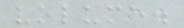volume.
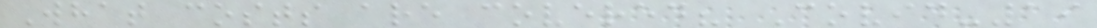What costs are covered? Covid-19
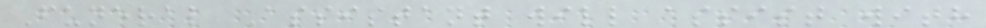Funeral Assistant will assist with
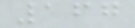167
